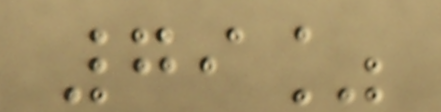79%
